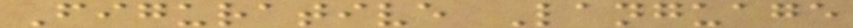Figurative Language
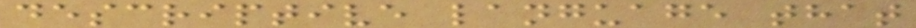descriptive language that
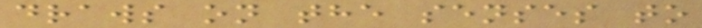draws on the senses to
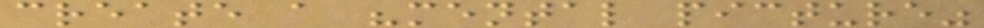create a "mental picture"
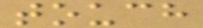touch
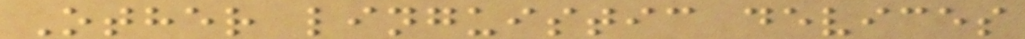Other linguistic devices
